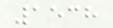1538
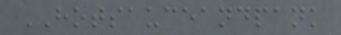HOTSAUCEANDPANK
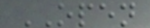OPEN
